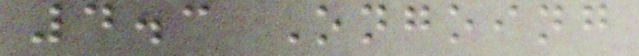4.3 Ongoing
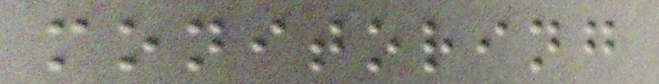monitoring
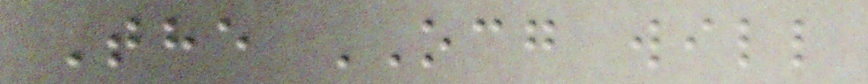The OCG will
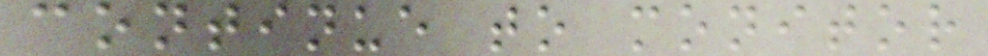continue to monitor
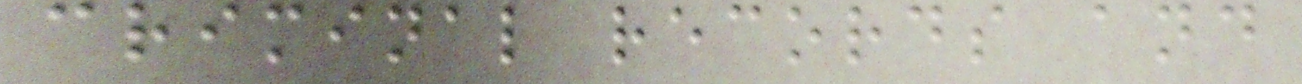criminal records and
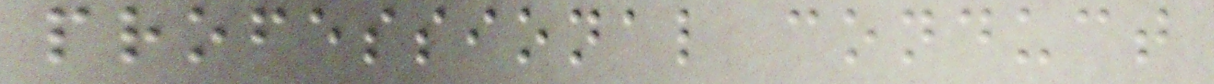professional conduct
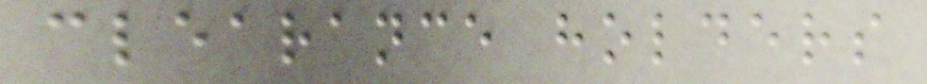clearance holders
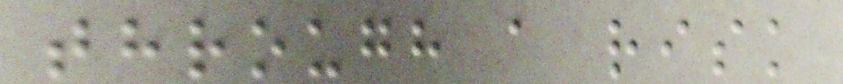through a risk
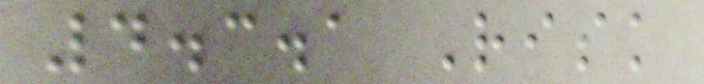4.3.1 Risk
